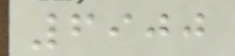6900
